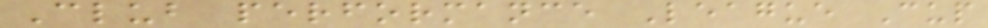Club performance League Cup
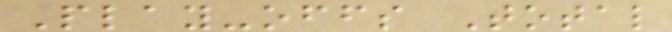Play-offs Total
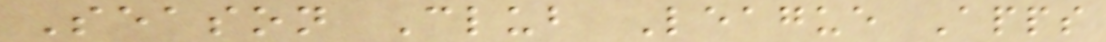Season Club League Apps
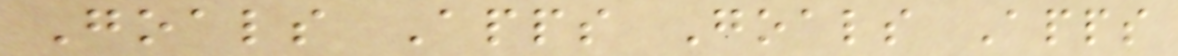Goals Apps Goals Apps
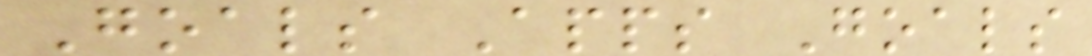Goals Apps Goals
